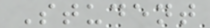Student
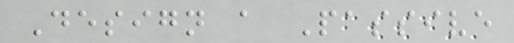Design a Passive
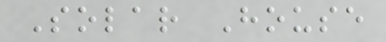Solar House
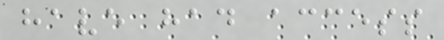have had access
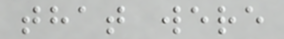that were
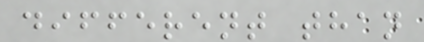different than
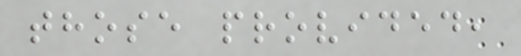those provided,
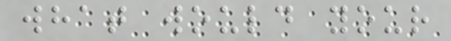what would your
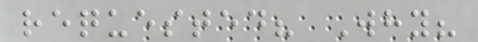requested? Why?
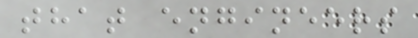that engineers
